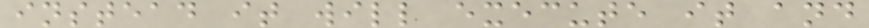instead it will execute it and
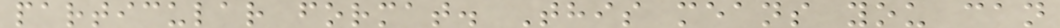particular format. This means you can
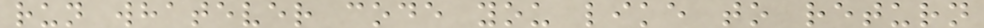run whatever code you like to return
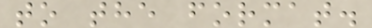to the format.
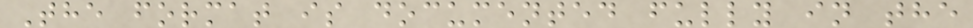The format is documented fully in the
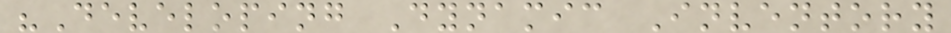"Developing Dynamic Inventory
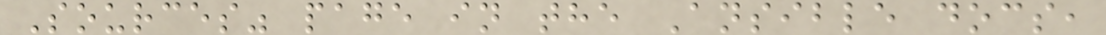Sources" page in the Ansible docs,
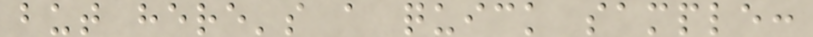but here's a quick sample:
